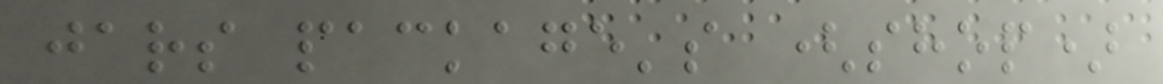jars package's (shop)
